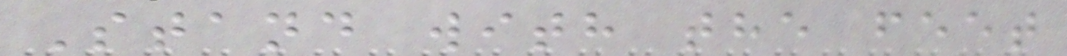Stand with the feet
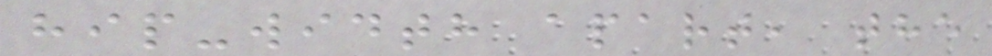hip-width apart, the
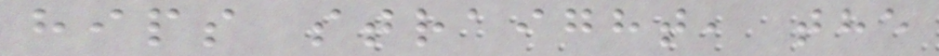hips straight, the
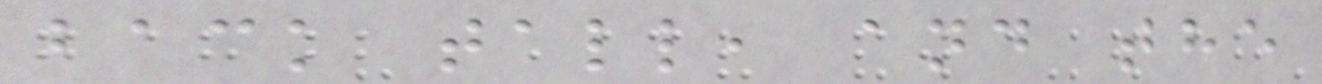back tall, and the
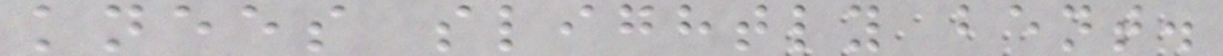knees slightly bent.
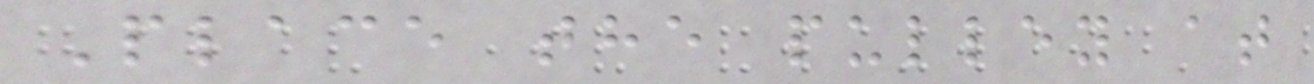Place the pulley at
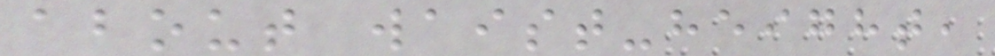about waist-height,
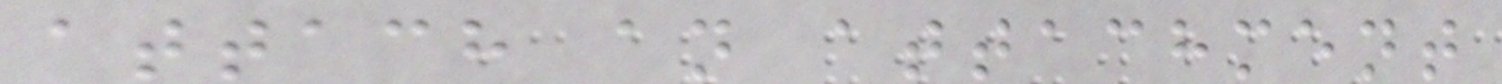attach an attachment
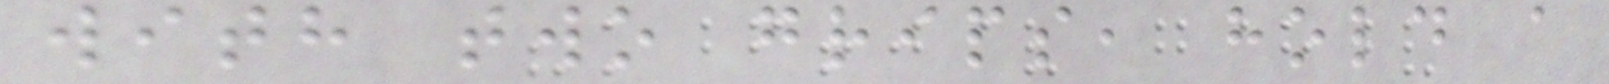with two grips, hold a
